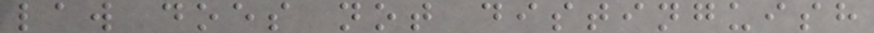law does not distinguish
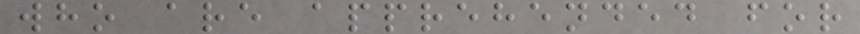who are apprehended for
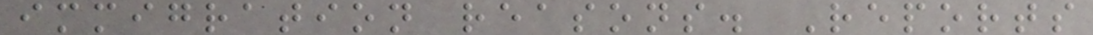immigration reasons. Reports
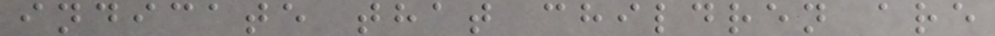indicate that children are
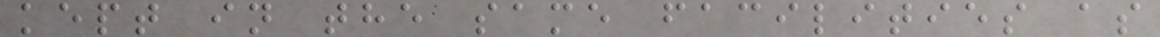kept in the same facilities as
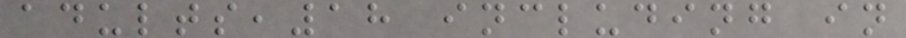adults,18 including in
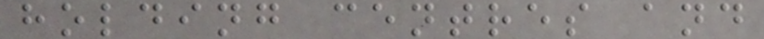holding centres and
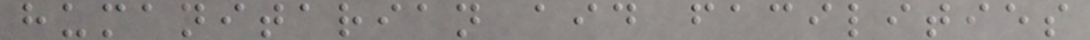humanitarian aid facilities
